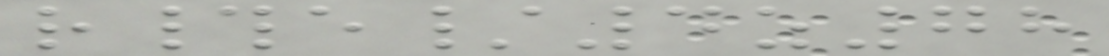r#e/4z78
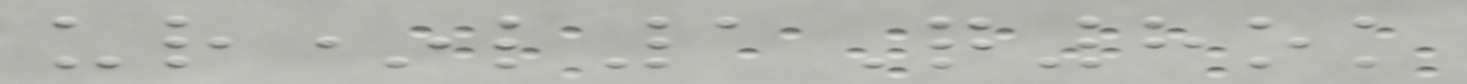ur*l1Q8ok
